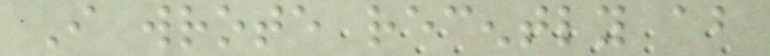I wrote recently about
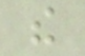the
